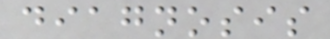diagnosis
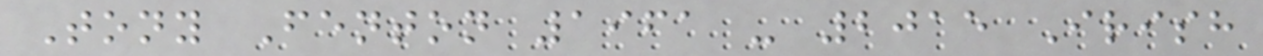Tony Fenton 1961 - 2015 Irish
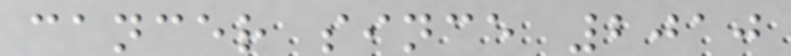cancer since 2010
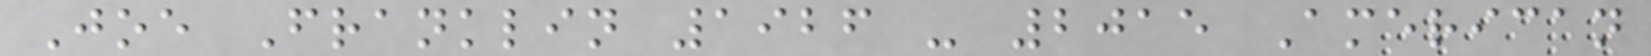Joe Franklin 1926 - 2015 American
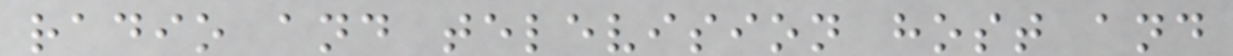radio and television host and
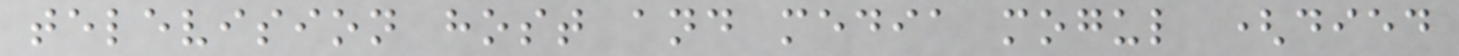television host and media mogul (died
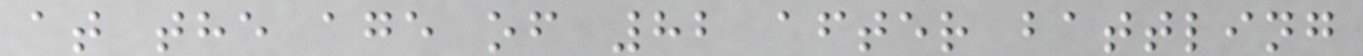at the age of 82 after battling
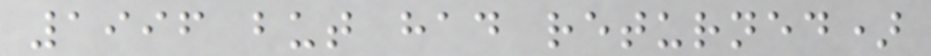1996 but had returned)
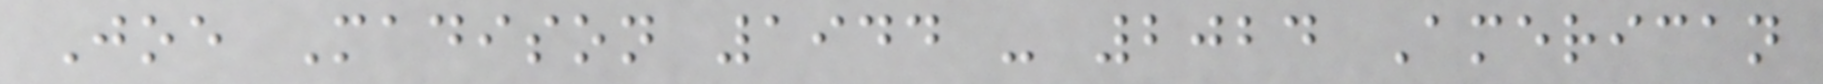Joe Madison 1944 - 2024 American
